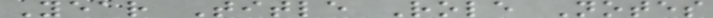Year Title Role Notes
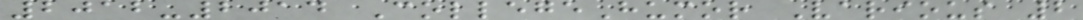2012-2014 CollegeHumor Various 2
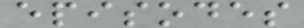episodes
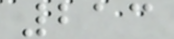213
